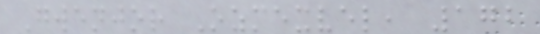Gwenjor Ozmexvel, 172
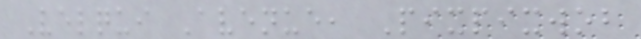Velqui Avenue, Pixpixwob
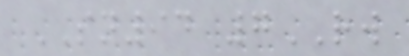SN94 7RW
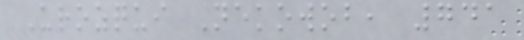Urozqui Nekowob, 741
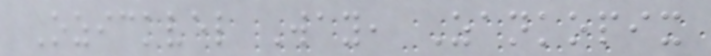Ozickvel Way, Zankopix
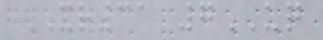XR31 7UQ
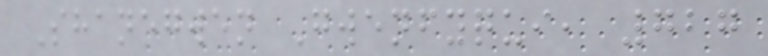Shanegwen Gwenfyqui, 727
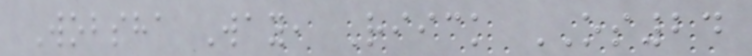Wobsha Way, Riick OS24
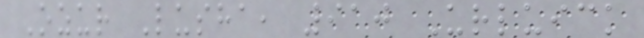Ozur Lusha, 910 Urluick
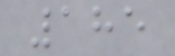185
